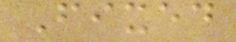Fixed
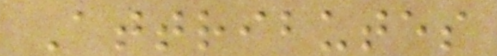Attributes
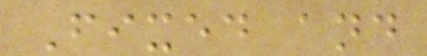Fixed and
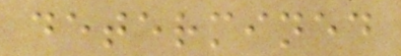determined
